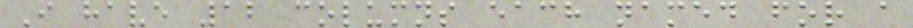I have 12 columns each named for a
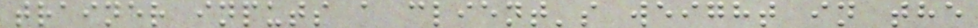trainer inputs a client's weight in the
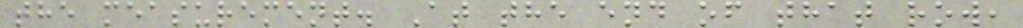the measurement. At the end of that row,
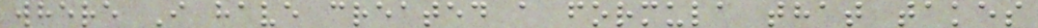where I have created a formula that takes
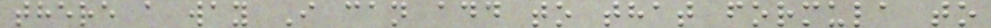there a way I can add to that formula to
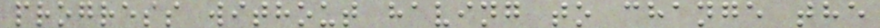progress without having to change the
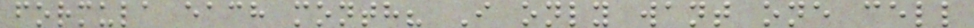formula each month? I only want one cell
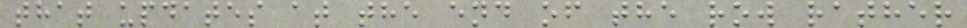that updates at the end of the row rather
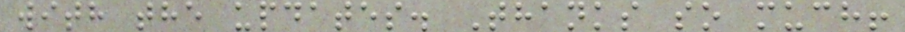with the updates. Thanks so much!
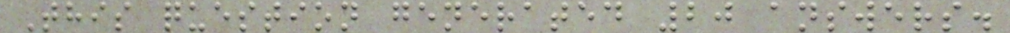This question generated 20 answers.
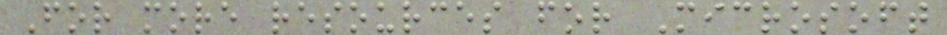For more resources for Microsoft
